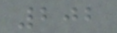202
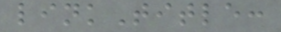linkTitle:
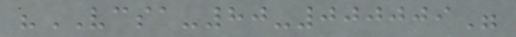"VCSA-80-000009"
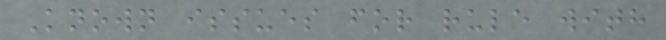Known issues for rule with
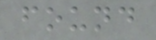found
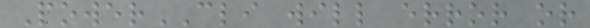PowerCLI will error or
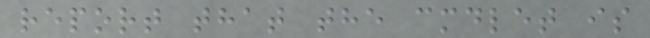report that the cmdlet is
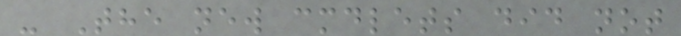- The new cmdlets did not
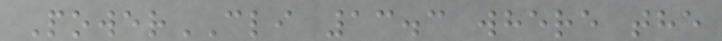PowerCLI 13.3 where the
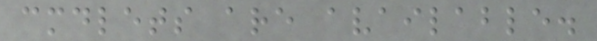cmdlets are available.
